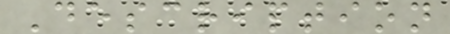Description
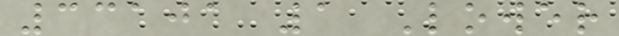33101 1 Lower
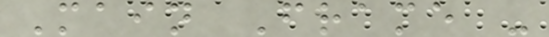Main Frame -
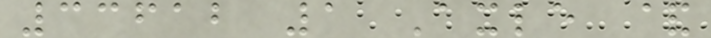33612 1 Axle &
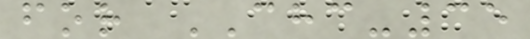for CHC-35
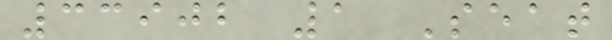33902 1 Seat
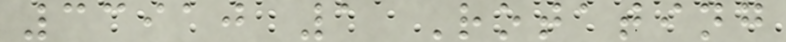33910 1 Rotating
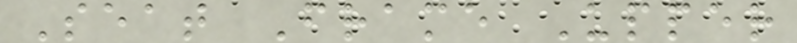Seat Frame Upper
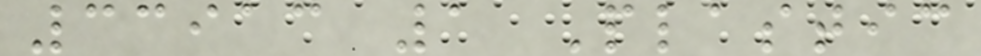33913 1 Plastic
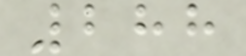288
